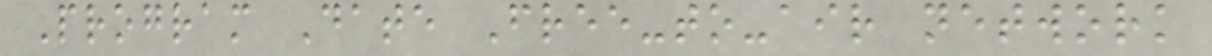Program Date Free-to-air network
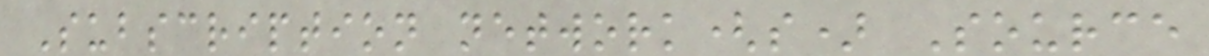Subscription network(s) Source
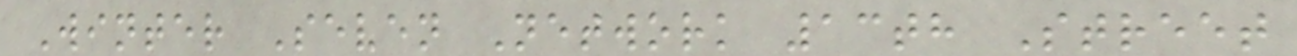Winter Seven Network 13th Street
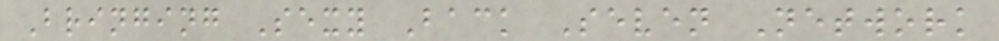Bringing Sexy Back Seven Network
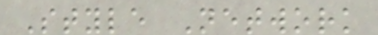Style Network
